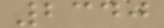2340
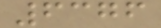6376
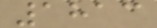1813
